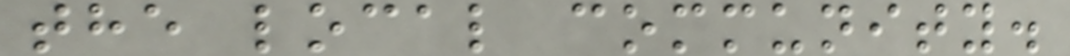the local community.
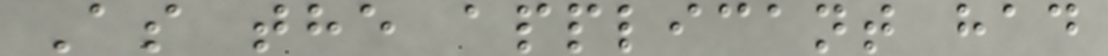As the applicant had
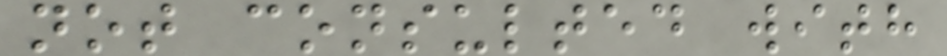not consulted with
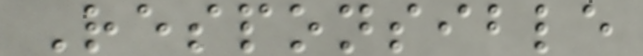Responsible
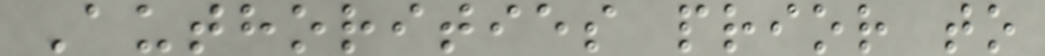Authorities prior to
